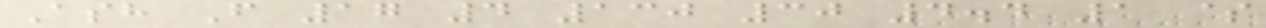Ash F 17 4 130 30 4.4 1 $
